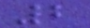2
